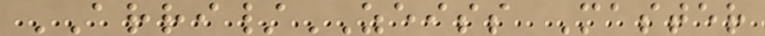ARRI/ZEISS Master
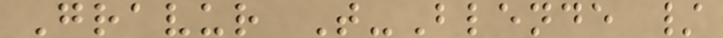Gravur T-Blende /
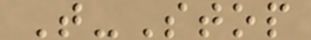T-Stop
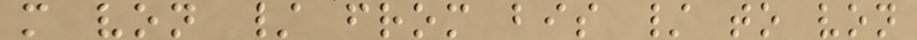m von / from bis / to von
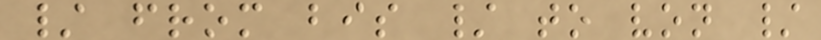/ from bis / to von /
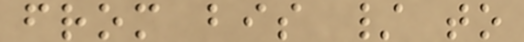from bis / to
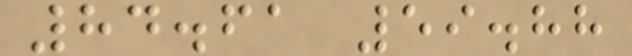84.61 59.88
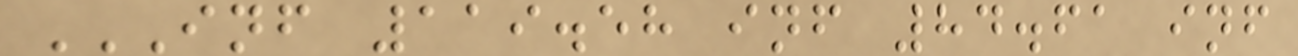INF 119.58 INF 84.61 INF
